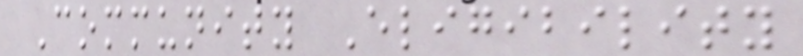Community Eligibility
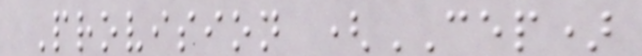Provision (CEP)
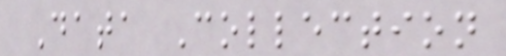Data Collection
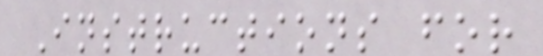Instructions for
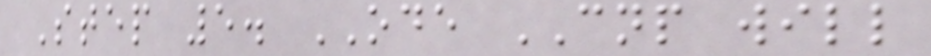Step 5. ODE CNP will
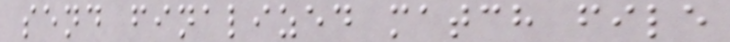send finalized match file
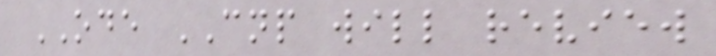ODE CNP will review
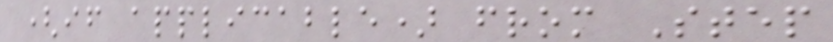(if applicable) from Step
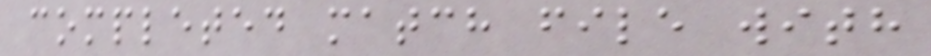completed match file with
